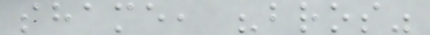shame, "bros"
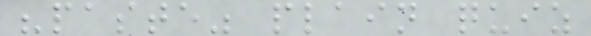"paste" plain quiz
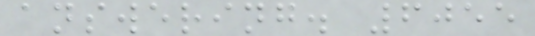answering. 6055
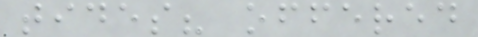tides? offered
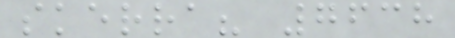skerra? 7638
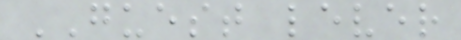GUEST lever
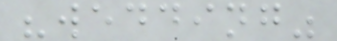"wedding"
